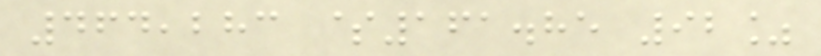464,283 $161.85 92%
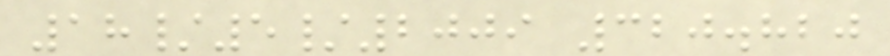18/5/2009 320.820
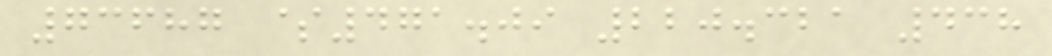73687 $471.09 220.321 438
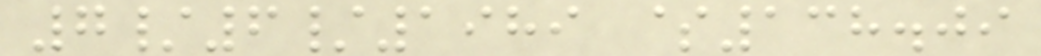7/6/1989 $138.09
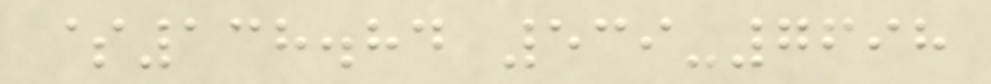$138.84 539-7698
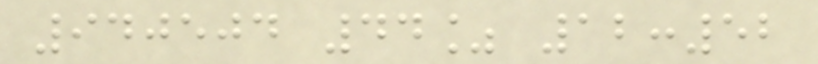940504 44% 12:52
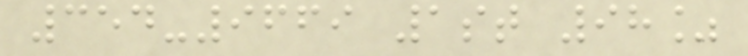354-9669 1st 98%
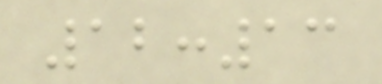12:13
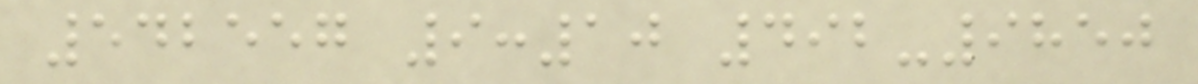542557 9:10 492-9850
